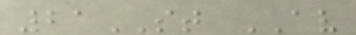21ST AV
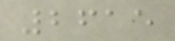2615
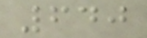640
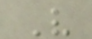V
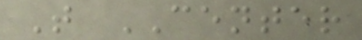T CENTER
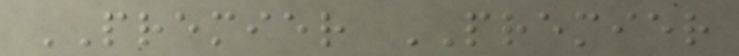PREMIER PREMIER
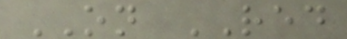ON RED
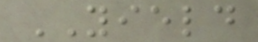YIELD
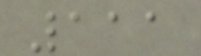111
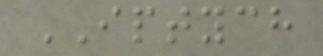IPTYCH
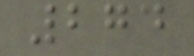274
